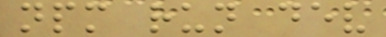npm run dev
